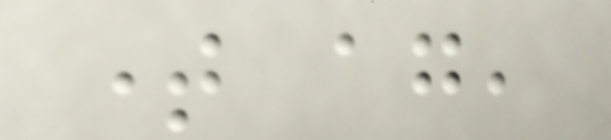time again,
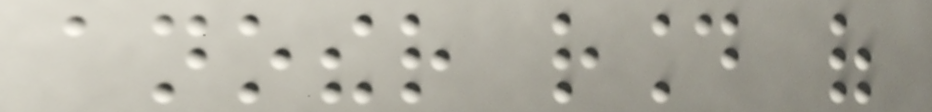another round of
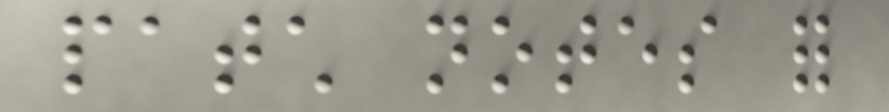patch notes for
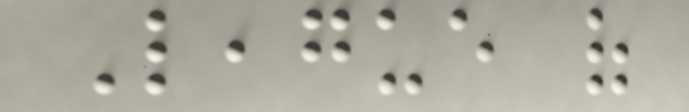League of
